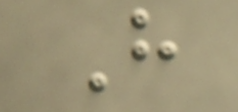H
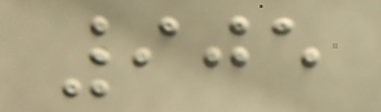905
